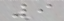9
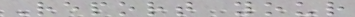Report your
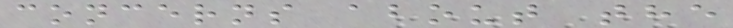concerns about the
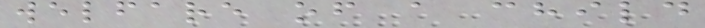welfare of a child
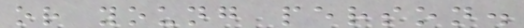or young person.
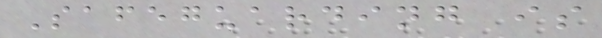Safeguarding is
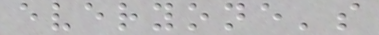everyone's
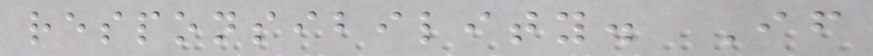responsibility. If
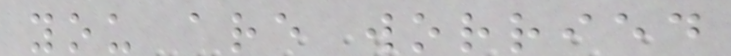you are worried
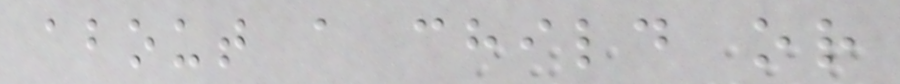about a child or
